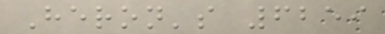Heron's 6259
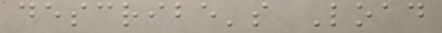describe's Load
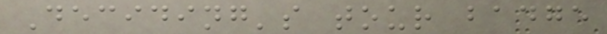Deciding's tour badge
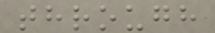through
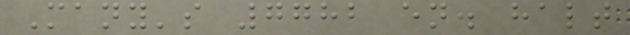Many's 7782 en. halt
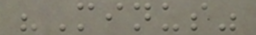"Minus"
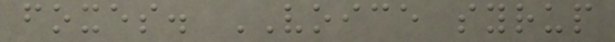foxes. VOICE syrup
